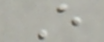E
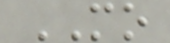MO
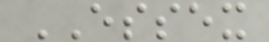ESSEX
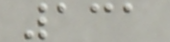131
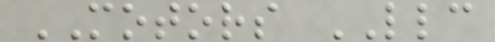MOTORS LLC
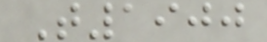T1900
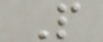P
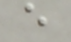e
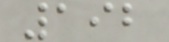192
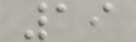19
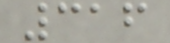316
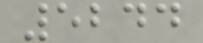5244
